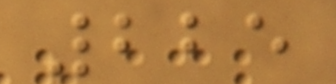225
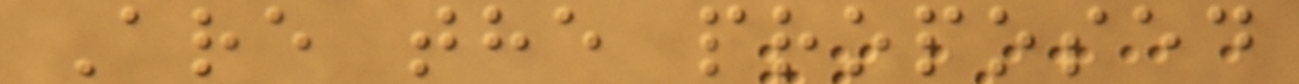Are the proposed
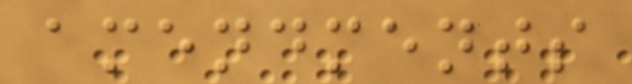amendments
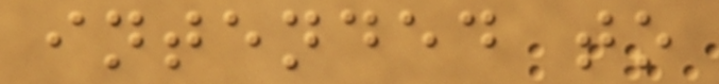intended to
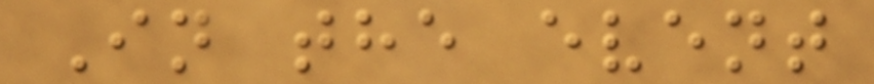In the event
